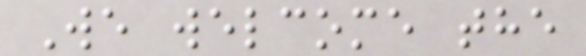We welcome the
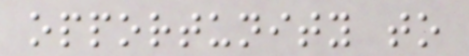opportunity to
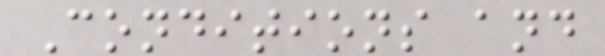Conditions and
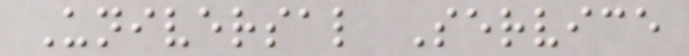Universal Service
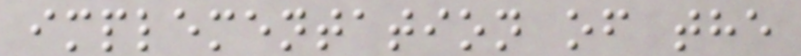implementation of the
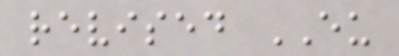revised EU
